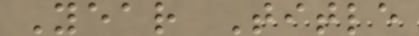Year Title
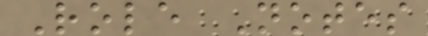Role Notes
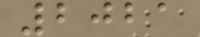2021
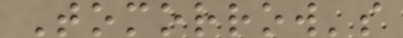Tomorrow's
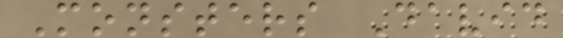Monsters David
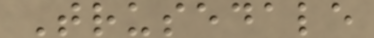Trusedale
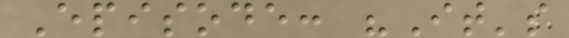Episode: "It's
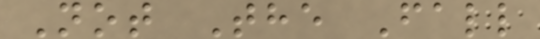Not The Fall
